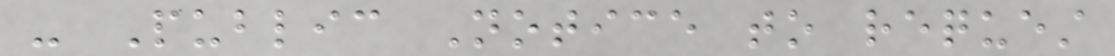- Public Notice to request
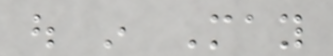out in May
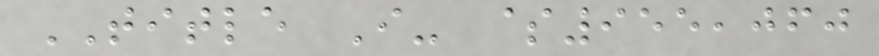TITLE I- $955,060
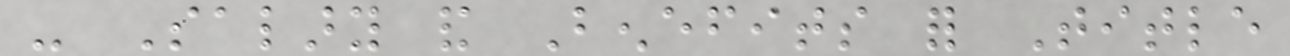- Salary and Benefits for Title
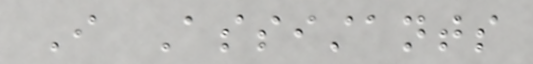I Assistants
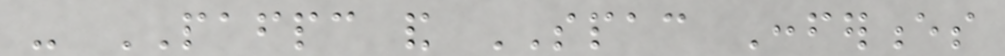- PAFPC and SPAC Conferences
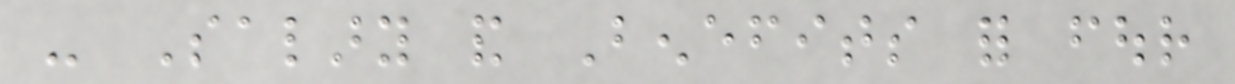- Salary and Benefits for four
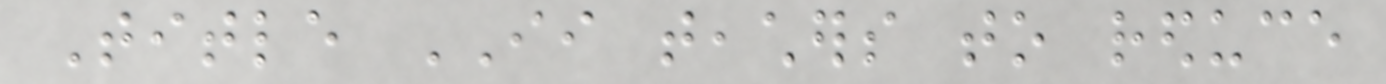Title II teachers to reduce
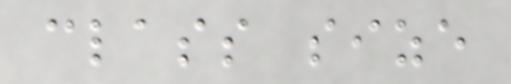class size
